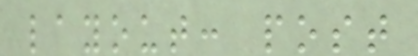layout: post
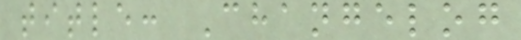title: Changelog
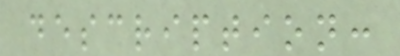description:
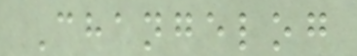Changelog
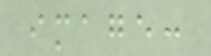image:
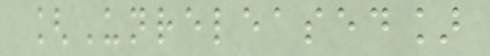[Unreleased]
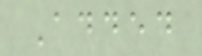Added
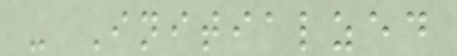- Initialzed
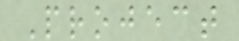Project
